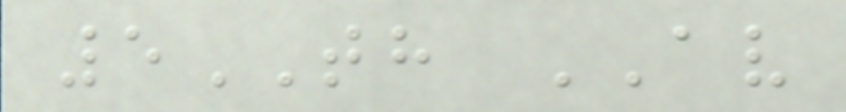5TH AV
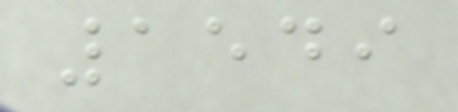1549
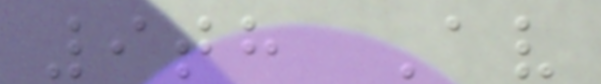9th Av
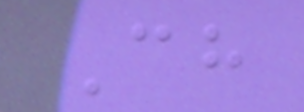Ch
